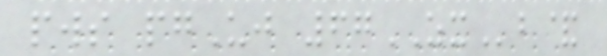pws pgUj 67ZXb&
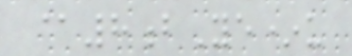@8bYe*u
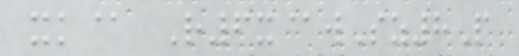xk@ R6x@wSz8P
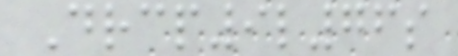Drcp9l76s
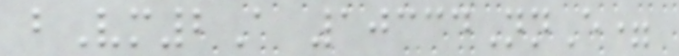bVm2A 10334NnE=
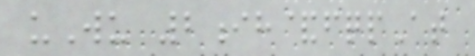uWu 2ih&fqpAt
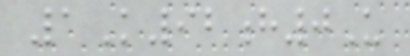1K92h0U
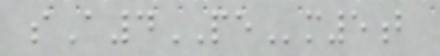sA4PEm5b
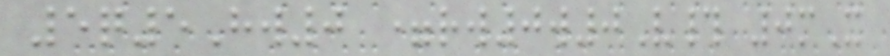5q5Hw0 =rw0w0V# 0mX
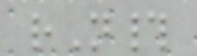rN#
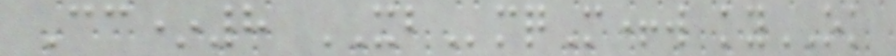Cc*8 XBmqM+w kyOK
